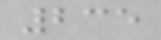235
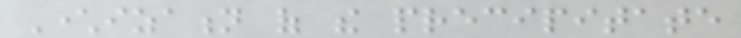Characterization of the precipitate
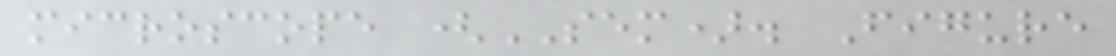microscope (SEM). Figure
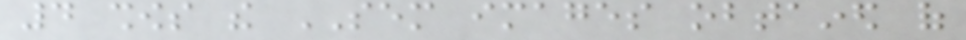4 shows the SEM images obtained of
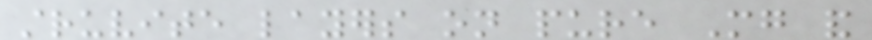struvite layers on pure Mg and
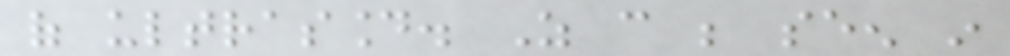of ultrasound. As can be seen in
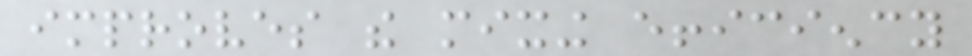improves the mixing efficiency
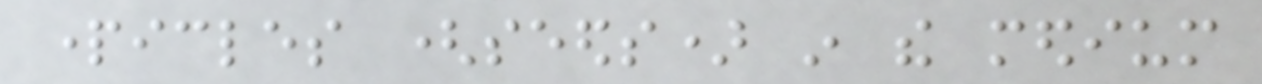particles (seeds) in the medium
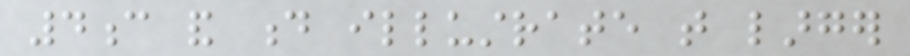4c and d illustrate that larger
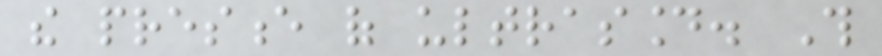the presence of ultrasound. This
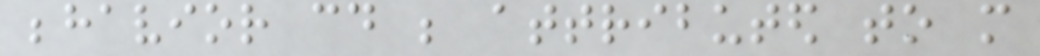behavior could be attributed to more
